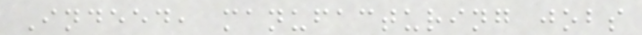Indeed, manufacturing jobs
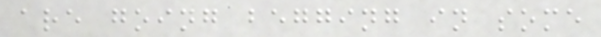are going begging in some
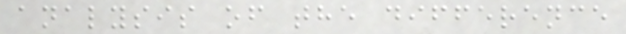analysis of the difference
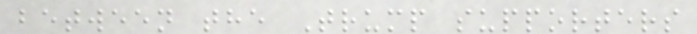between the Trump supporters
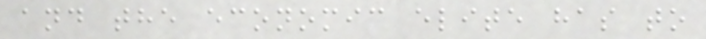and the economic elite has to
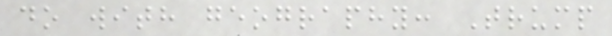do with geography: Trump
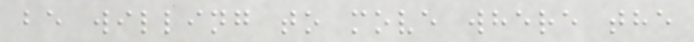be willing to move where the
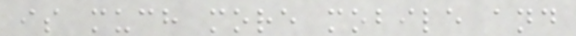is much more mobile and
